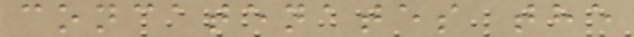concatenates the
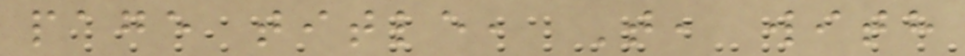page title, T, with
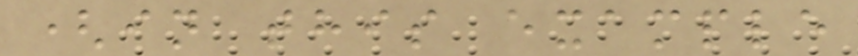(in this example
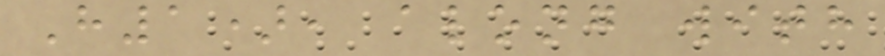H1), along with
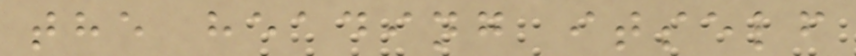the heading itself
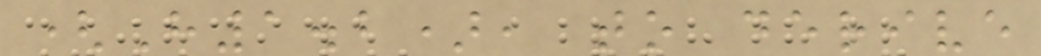(H1.2), to derive
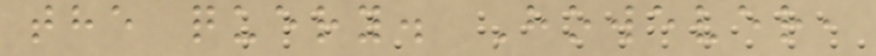the query. However,
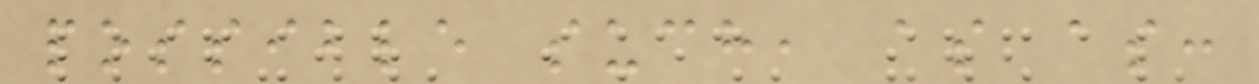possible such, as as:
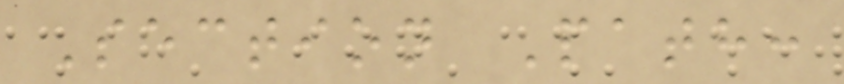Section Path:
